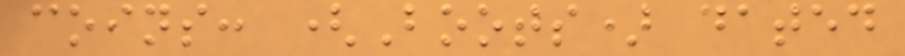coins: (Boots) dated
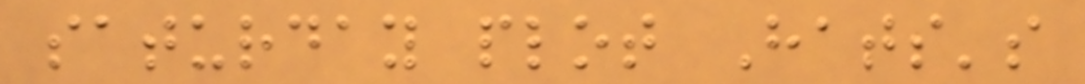saturday plot Hats's
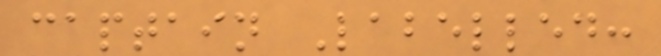captain Labelled:
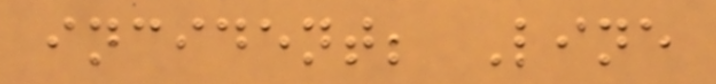incident; Line
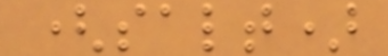(salt)
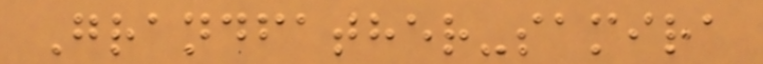Grandfather-samira
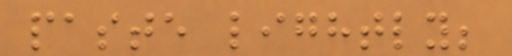paste lightly;
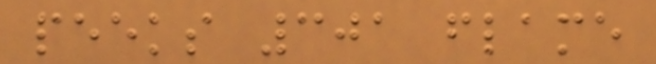peeks 301 flame
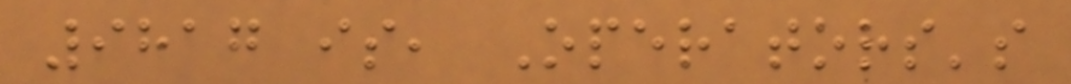9817 is, Operators's
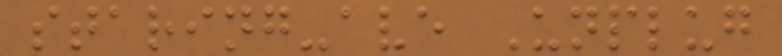staring-ave Unplug
